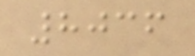8036
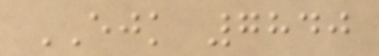EJK 7840
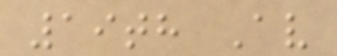19th Av
